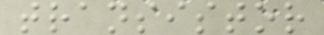transistor
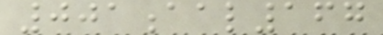001aal167
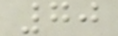70
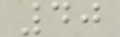40
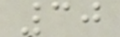30
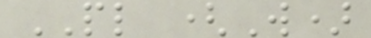PL (W)
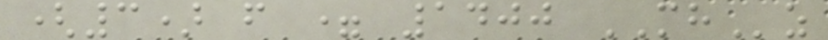(3) f = 1400 MHz
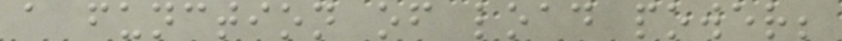a function of load power;
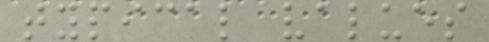typical values
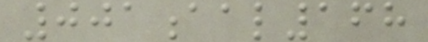001aal168
